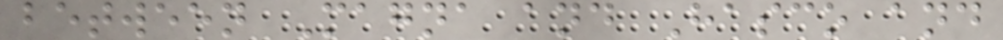between Magna and Hasco and
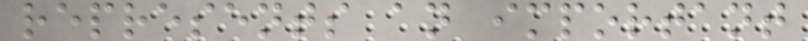represents an important
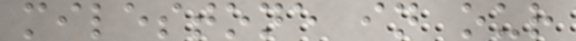milestone in our
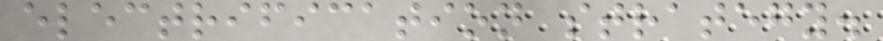electrification strategy.
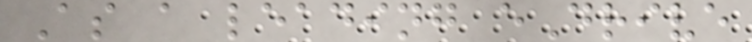As a leading eDrive
